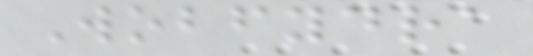Wobfydra
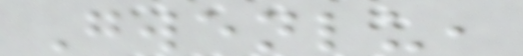Gwenlu,
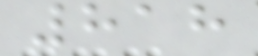818
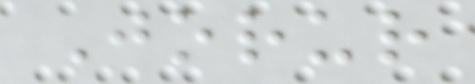Jorur
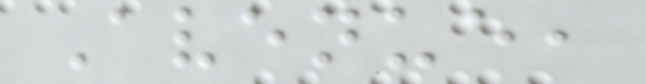Avenue,
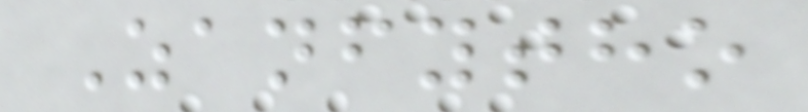Zanfytho
